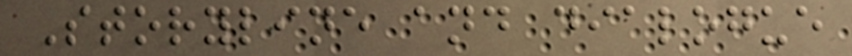Storyline and dialogue
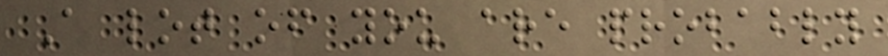A lot of you are probably
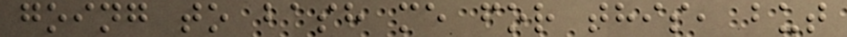going to bash me for this, but
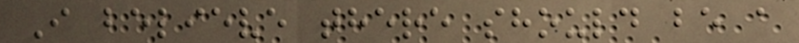I believe there should be a
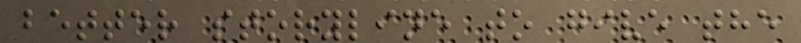better storyline to give the
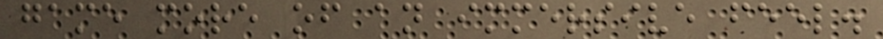game more of an immersive feel.
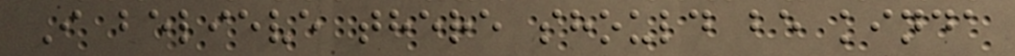I believe there should be kinda
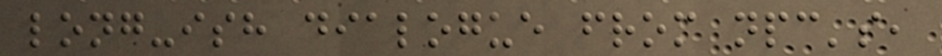long-ish dialogue from npc's,
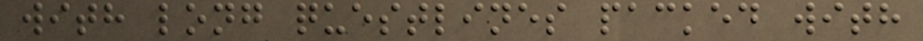with long questlines packed with
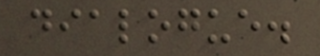dialogue.
